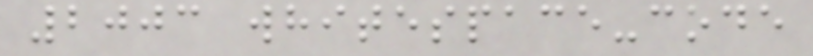2003 whitespace-code
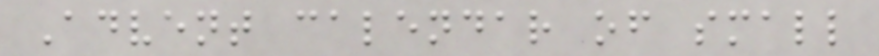Advent calendar of small
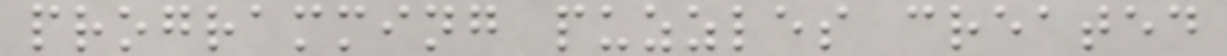programming puzzles created
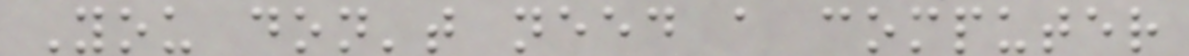You don't need a computer
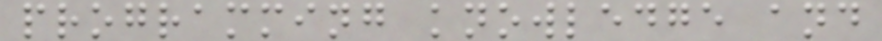programming knowledge and
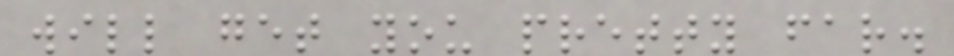will get you pretty far.
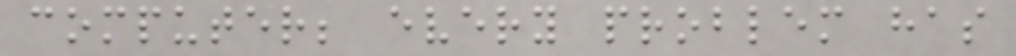computer; every problem has
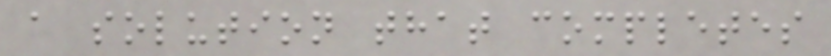a solution that completes
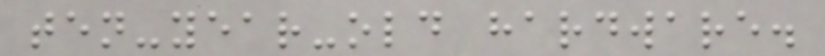ten-year-old hardware.
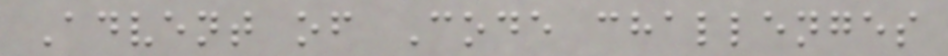Advent of Code challenges
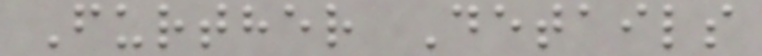Further Details
